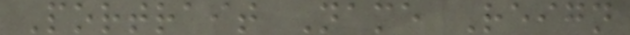Portrait Name Reign
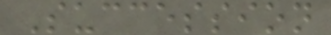Succession
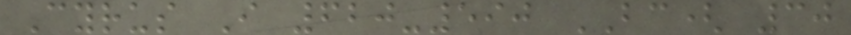Cyrus I 620-590 BC( 30
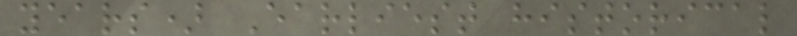years) Earliest historical
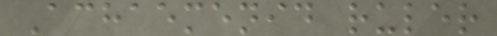Achaemenid ruler
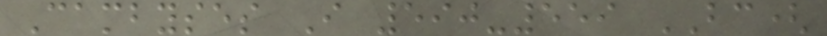Cambyses I 590-559 BC(
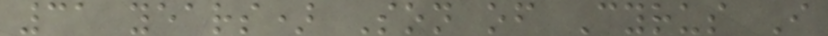31 years) Son of Cyrus I
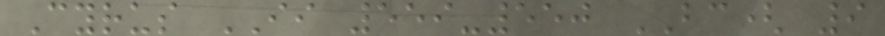Cyrus II 559-550 BC( 9
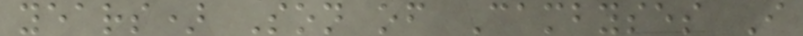years) Son of Cambyses I
